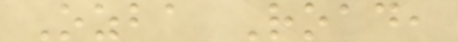Ozba Road,
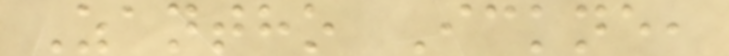Zantho Ickne,
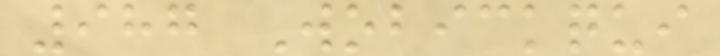987 Wobickqui
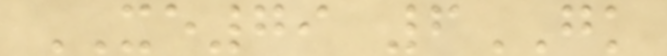XE79 6GK
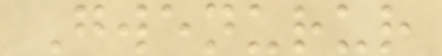Gwenurur
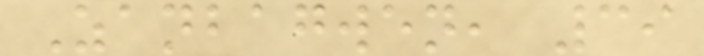Zanbagwen, 39
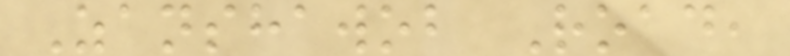Zanshawob Road,
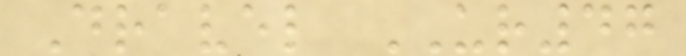Dravel UR47
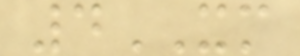4XM
